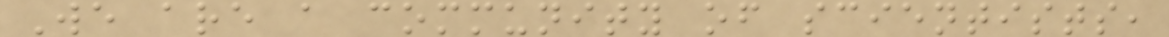We are a community of scientists,
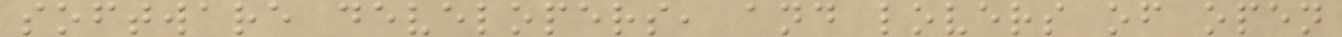software developers, and lovers of open
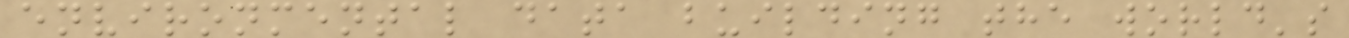environmental data building the world's
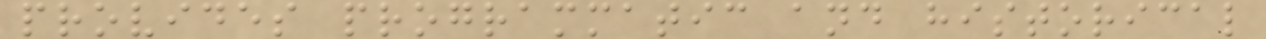provides programmatic and historical
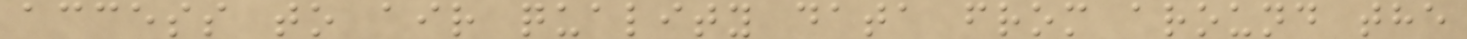access to air quality data from around the
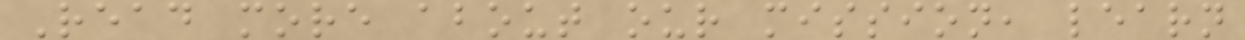Read more about our mission, learn
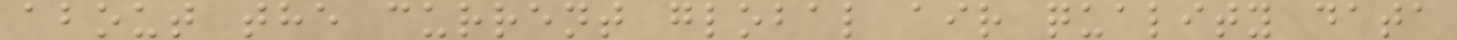about the current global air quality data
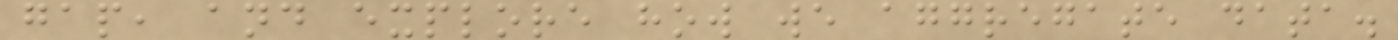gap, and explore how we aggregate data.
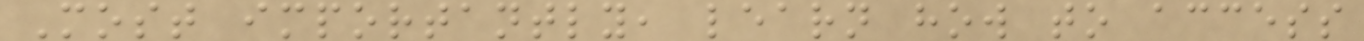Most importantly, learn how to access
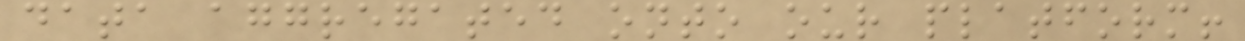data aggregated onto our platform!
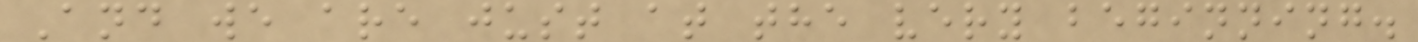And we are just at the very beginning.
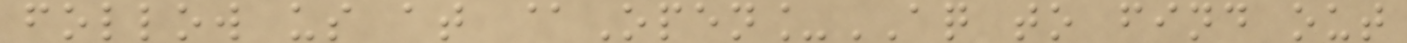follow us at @Open_AQ to find out
